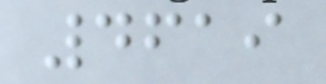4619
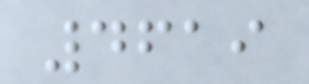4619
